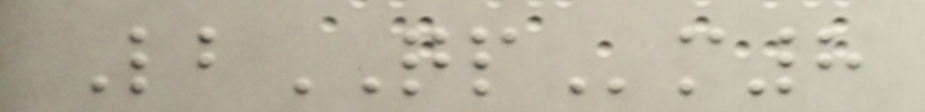LbQPm8
